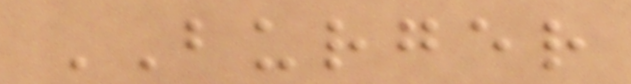BURGER
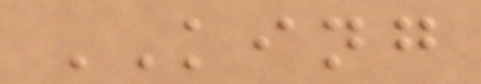KING
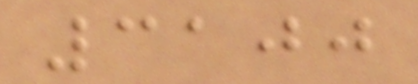3100
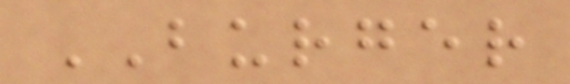BURGER
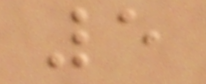5
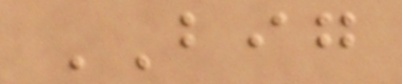BIG
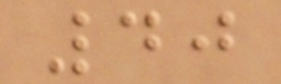40
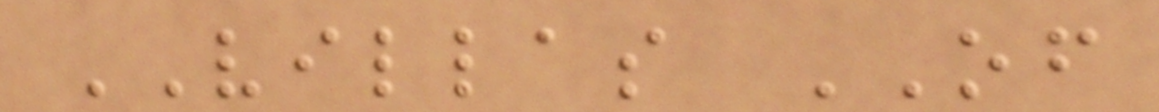VILLAS OF
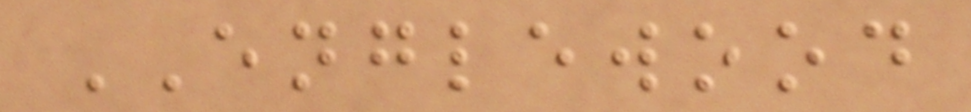ENGLEWOOD
